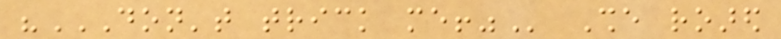"DON'T TRICK ME!" She roared
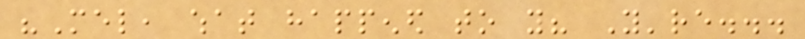"Mel, what happened to you? You're...
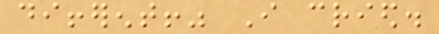different!" I cried.
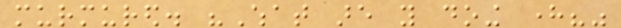murmured. "What are you doing here?"
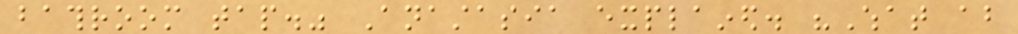bathroom tap." Anastasia explained. "What about
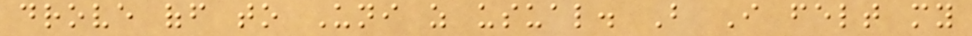drove off to Uni as usual. But I felt my
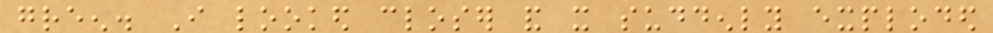green. I looked closer and it suddenly exploded
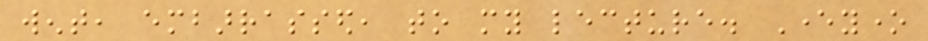went, embarrassed, to my lecture. Everyone
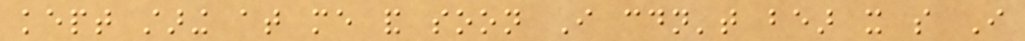kept staring at me and soon I couldn't bear it so I
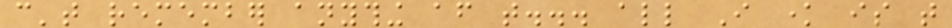can't remember anything after that... all I know is that
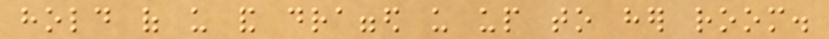hold of us and dragged us up to her room.
